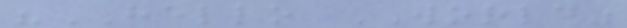"HELLO WORLD"
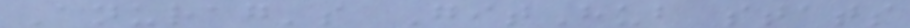Anurag's GitHub stats
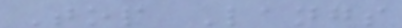Top Langs
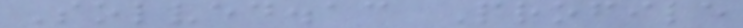Solved.ac Profile
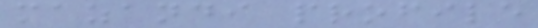mazandi profile
